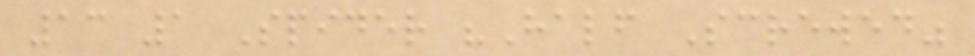13 1 Spider "Half Screwed"
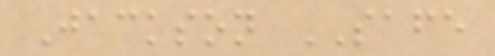Jackson SAFE
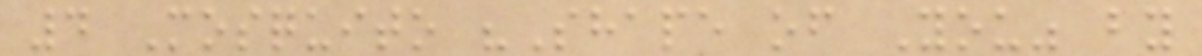4 Mosquito "Shape of You" by
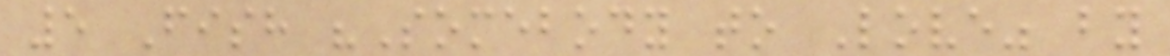5 Fish "Somebody to Love" by
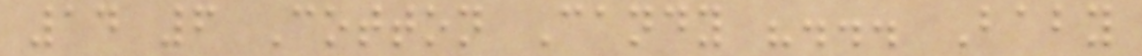14 6 Cotton Candy "... Baby
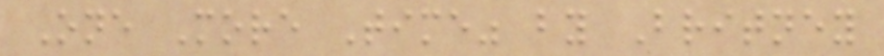One More Time" by Britney
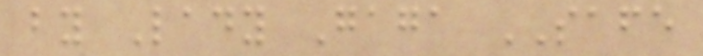by Lady Gaga SAFE
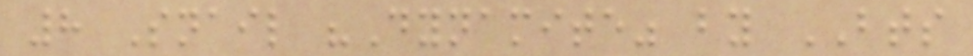8 Snail "Dynamite" by BTS
